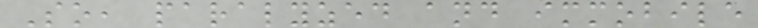So, paralyzed and immobile
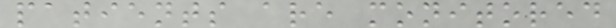patients are monitored
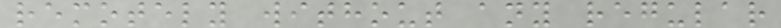remotely without any regular
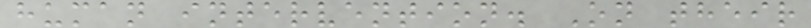human intervention. On their
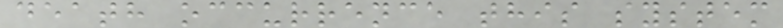death occurrence this system
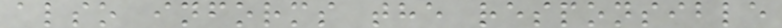also informs the responsible
